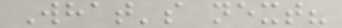What's next?
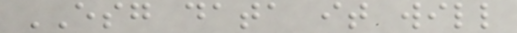ESG data it will
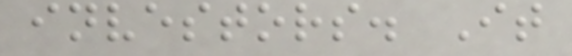investors. It
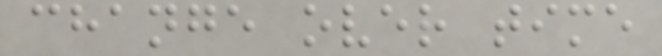change over time
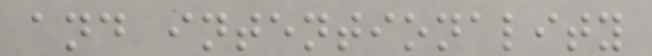and intentionality
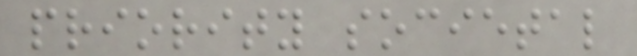priority societal
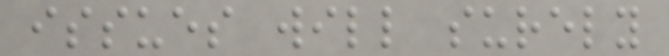issues will surely
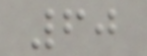60
